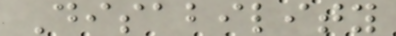Disability
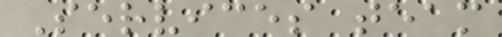Services team
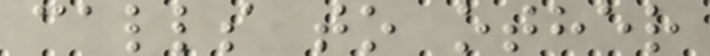calls to other
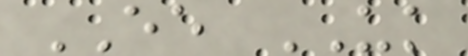EE UK
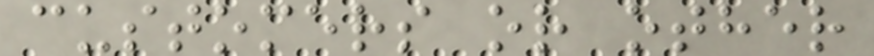customers or other
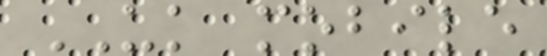UK mobile
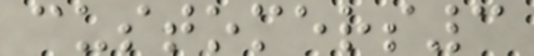customers3
